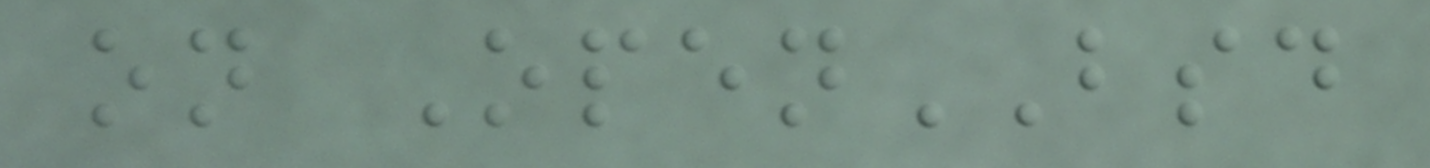on OpenBSD
